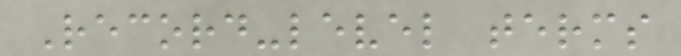Record-level terms
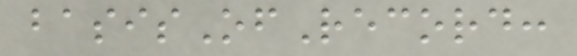basisOfRecord:
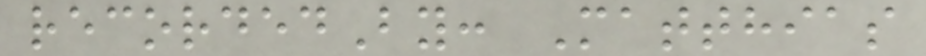recordedBy: Matthias
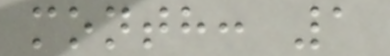month: 1
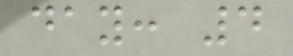day: 4
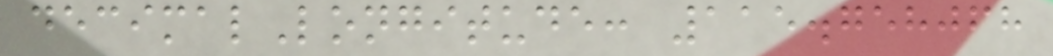decimalLongitude: 115.758068
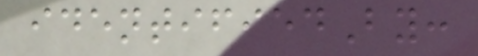identifiedBy:
